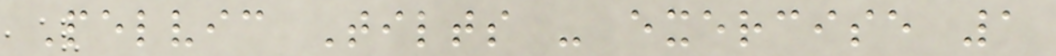Pelvic Tilts - exercise 1
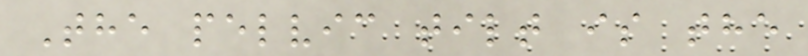The pelvic tilt is the
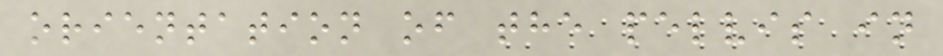orientation of the pelvis in
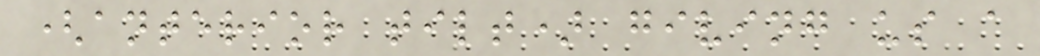(anterior tilt) giving us a
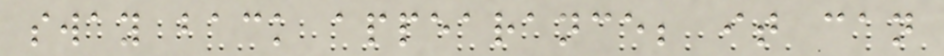sway back appearance; it can
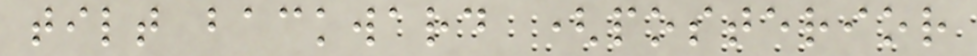tilt backward (posterior
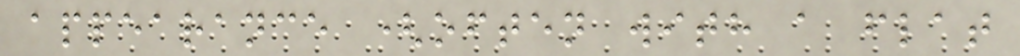appearance (often with a flat
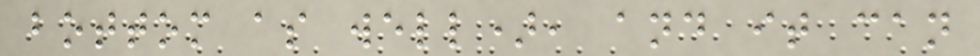bottom as well), and it can
